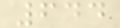644
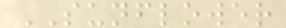SUNFLOWER
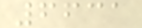6631
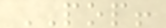POP!
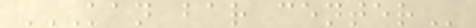KAN BAR CENTER
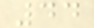44
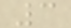3
